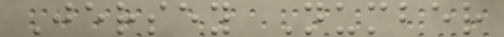Jersey Number
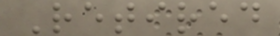Retired
